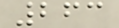263
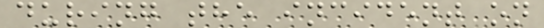during the incident on
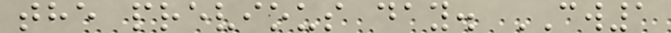the previous day. CW1
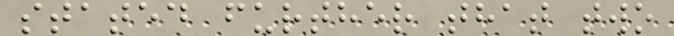stated further that two
